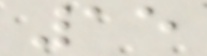15
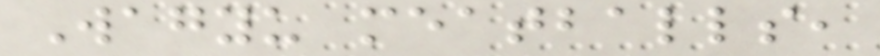Wagyu meatballs,
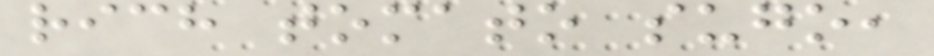rich tomato sugo,
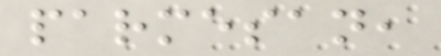parmesan,
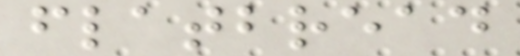flatbread
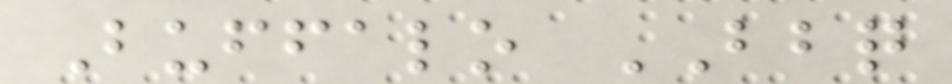Buffalo BBQ
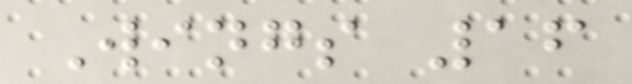Wings 16
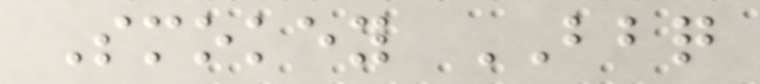Smokey BBQ
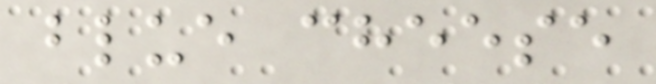blue cheese
